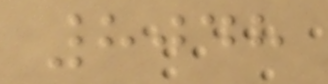8048
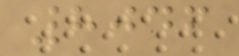8046
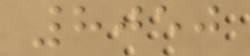8050
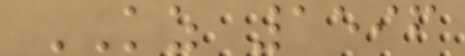KZ 1596
